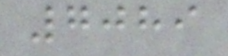7089
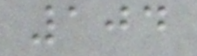104
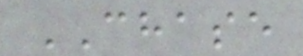CHASE
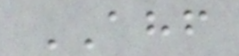AHF
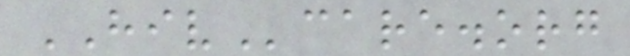HIVcare.org
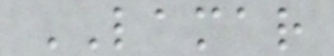LAMAR
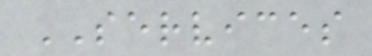SERVICES
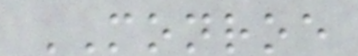MONROE
